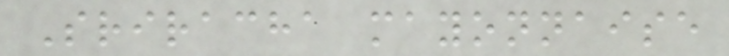Sriracha mayonnaise
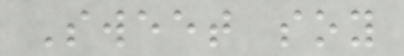Sweet soy
